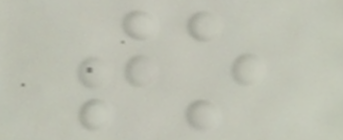to
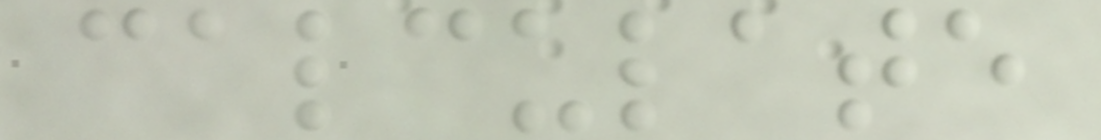calculate
